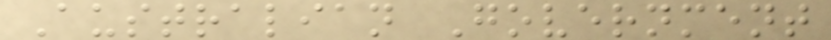Australian Government
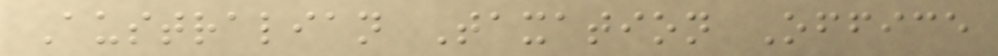Australian Taxation Office
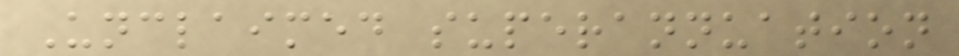Unclaimed superannuation
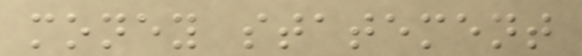money statement
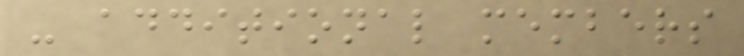- additional members
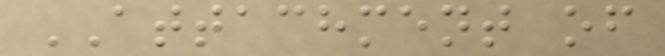ATTACHMENT of
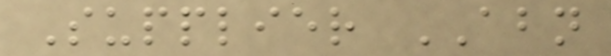Supplier ABN
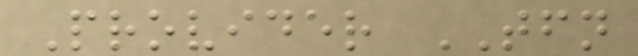Provider TFN
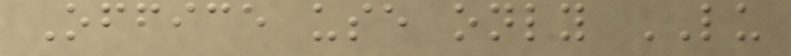Office use only LU
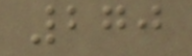270
